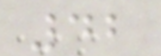42
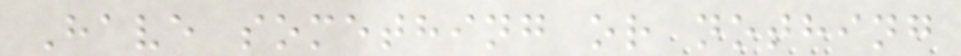Have something or nothing
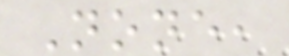None,
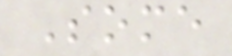Some
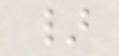}
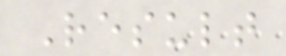Result
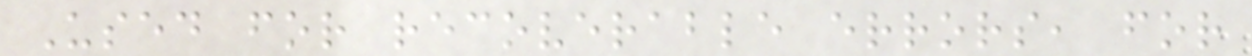Used for recoverable errors, for
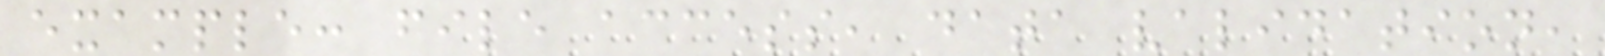example: file access, data validation,
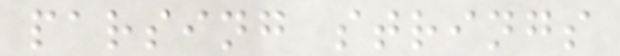parsing strings
